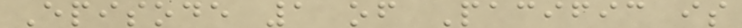Episode 1 of Pacific is
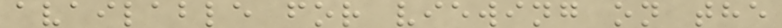available for viewing on the
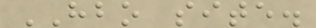HBO site.
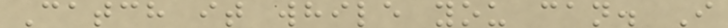Catch it while you can. I
